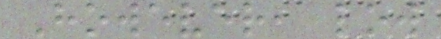However, low
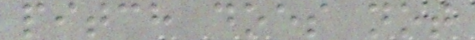pitch does not
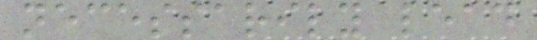necessarily lead
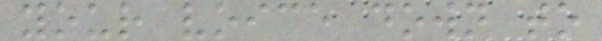your voice down to
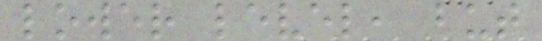lower level, but
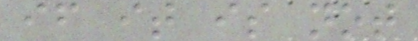if it is not
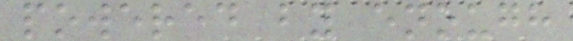powered by enough
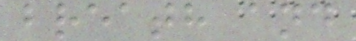breath and
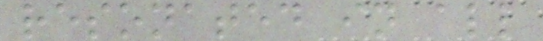resonated in all
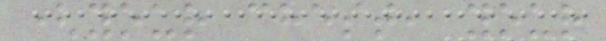(your chest, your
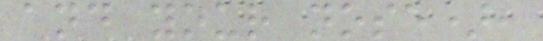and your nose),
